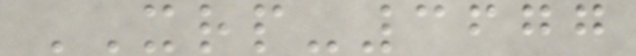XRP-3677
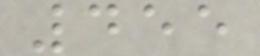455
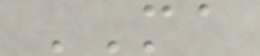MA
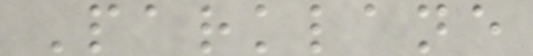Parklane
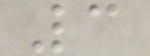3
